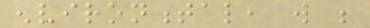environmental, will be
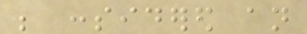be considered an
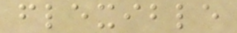flexible
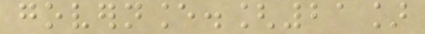governance.[21]
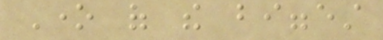One of the biggest
